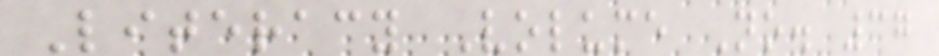Literacy Volume No. 37
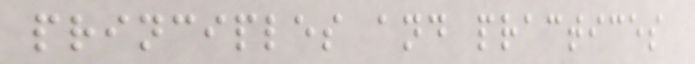principles and practices
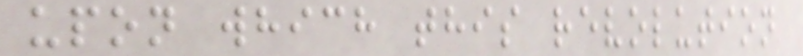upon which this revolution
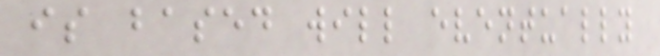is based will eventually
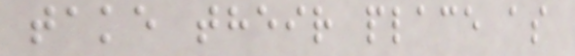take their place as
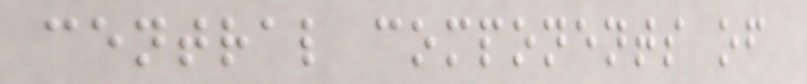central components of
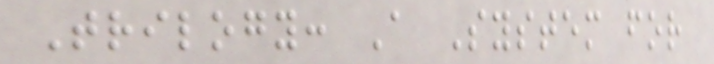Trilogy: A System for
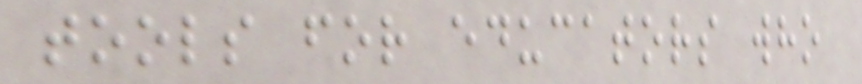tools for educators who
